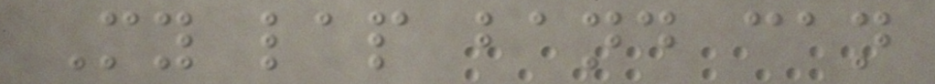My lap band can
